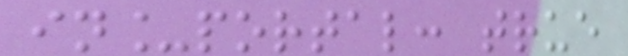in_portal: true
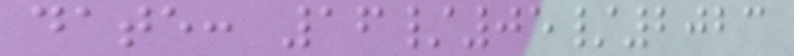date: 16/05/2023
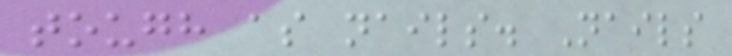tough as nails. Nails
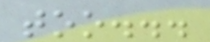too...
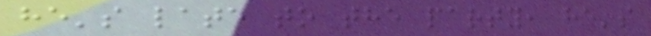he's late to the party, he's
